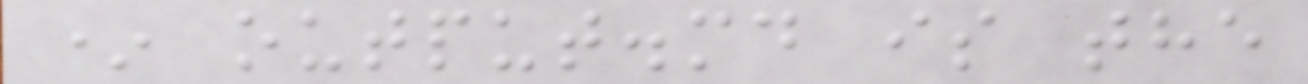* output.md is the
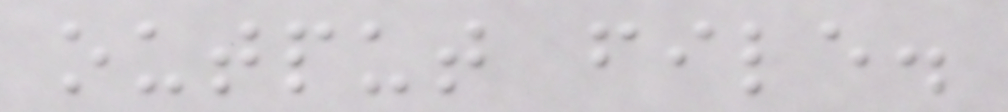output file.
